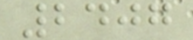2407
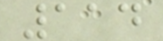114
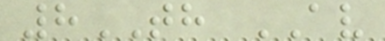8TH AV
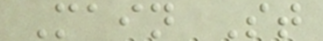Main St
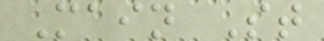Main St
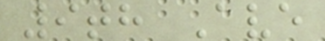9th Ave
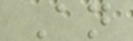An
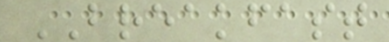BREAKFAST
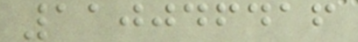110046416
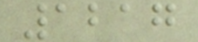1217
